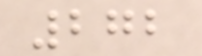272
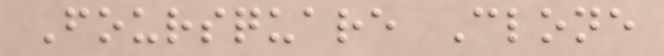Foursquare Clone
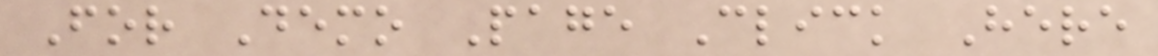For Demo Page Click Here
